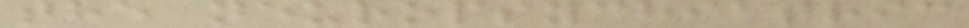the neuropsychiatric
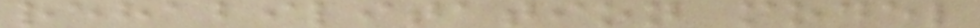rehabilitation model
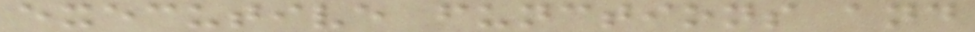executive functions and
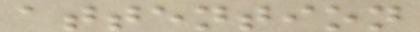attention
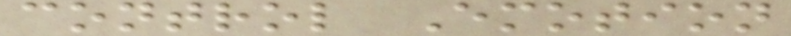control Emotion
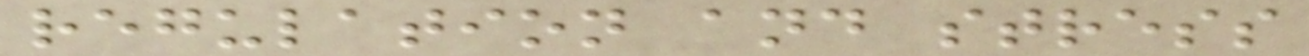regulation and stress
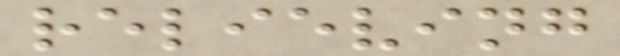relieving
